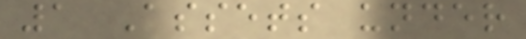1 Assets under
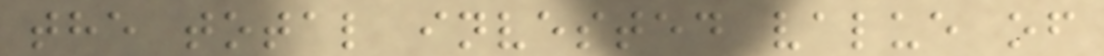the total invested value of
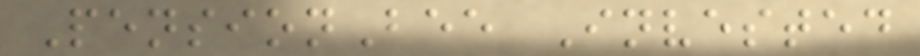PensionBee Invested
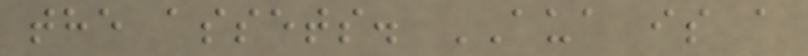the assets. AUA is a
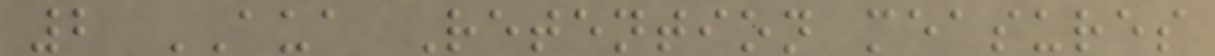2 AUA Retention measures
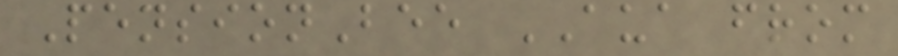PensionBee AUA from
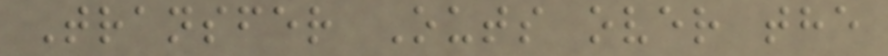Transfer Outs over the
